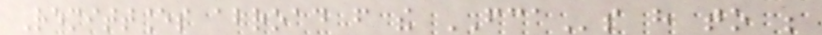Remittances abroad from the FCAs have to be
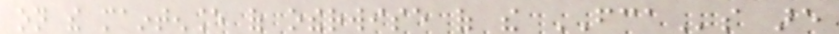on the maintenance of otherwise of the FCAs are
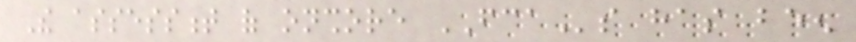The assessment of onshore FCAs has been
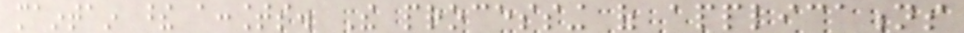maintain these accounts. The processing of applications
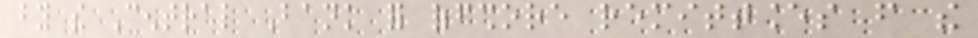by the Central Bank for offshore remittances from the
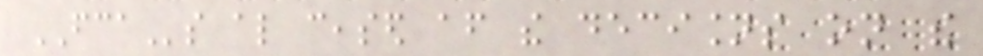FCAs also ceased after the decisions on the
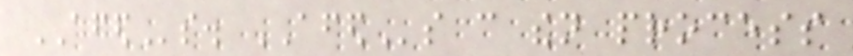AFEDs. AFEDs can then process
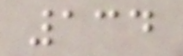134
